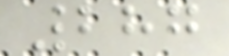287
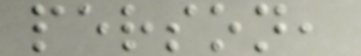person,
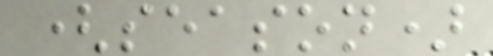(season)
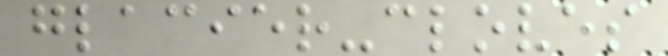glacier-cloves
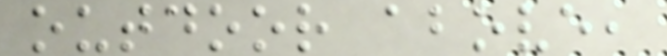outdoor above,
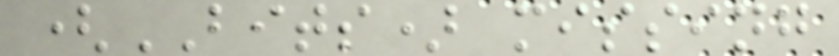(BITS) missing
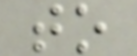to
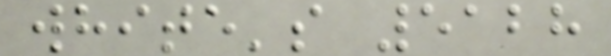white's 5128
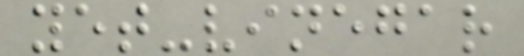yet-vinegar
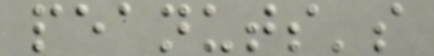peanuts's
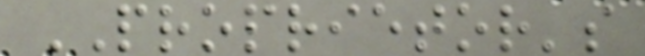PROPRIETOR's
